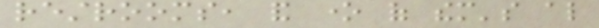restrooms, and one of them's also
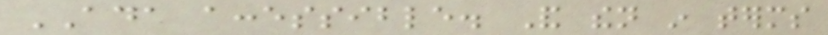ADA accessible. And then in terms
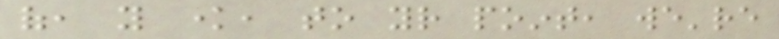of, you know, to your point, we're
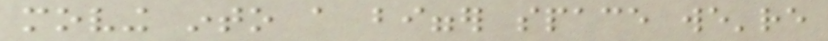moving into a bigger space we're
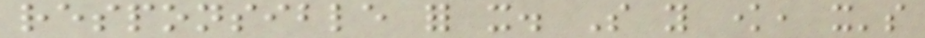responsible for it. So you know, it's
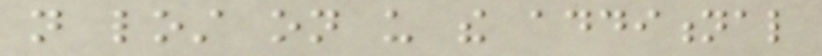not lost on us the additional
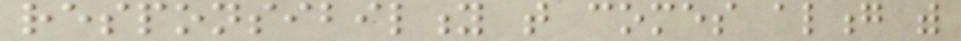responsibility that comes along with
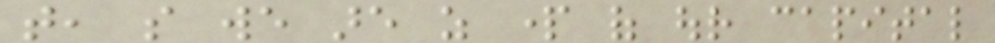that, so we are as part of our capital
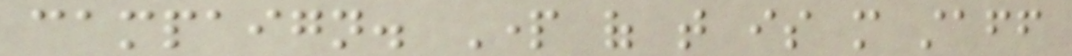campaign. Part of that is more staff
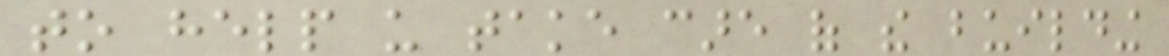to help us take care of the building
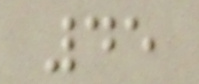45
